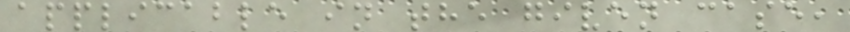applicable in the given case,
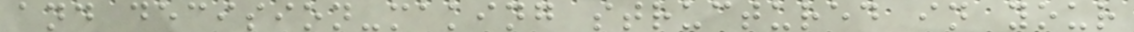and decision-making structured in your
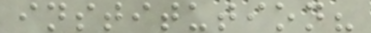institution?
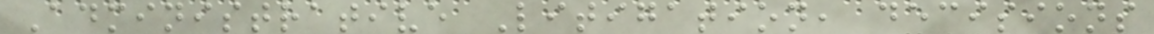Administrative Litigation, decisions
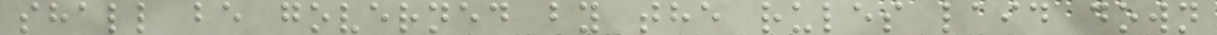shall be governed by the rules laid down
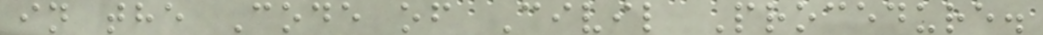in the Code of Civil Procedure.
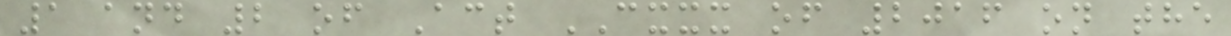1 and 2 of Act CXXX of 2016 on the
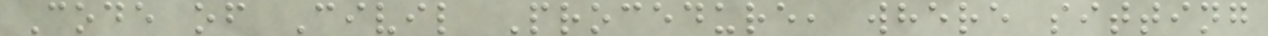Code of Civil Procedure, where sitting
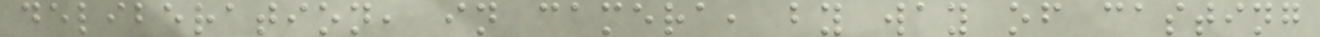deliberation, in camera, by way of casting
